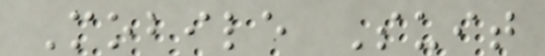Mobile Suit
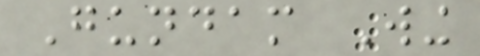Gundam Wing
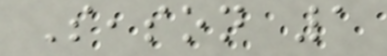Season 1
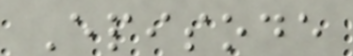Episode
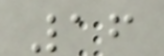16
